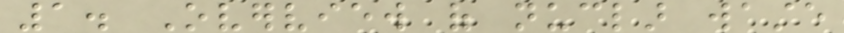1. Overview of nuclar waste
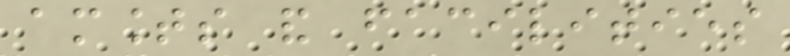amounts and facilities
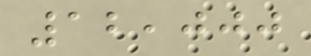12,000
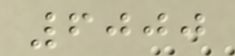6000
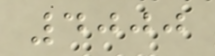4000
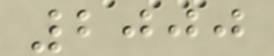2000
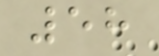58
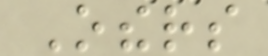Others
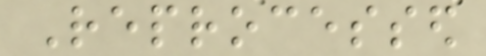Reprocessed
